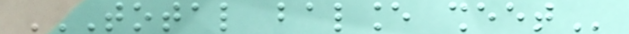TOTAL BALANCE SHEET
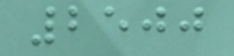2500
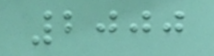2000
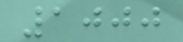1000
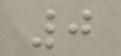0
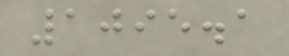1095.1
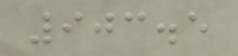903.5
